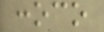conoco
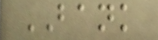BANK
